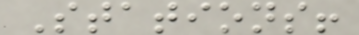Stations!
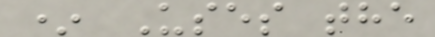* Uses the
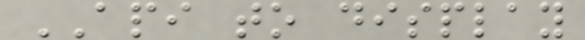API to display
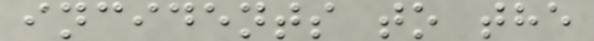incidents to the
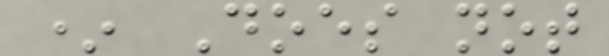* Does not
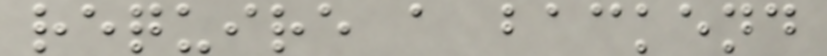require a backend
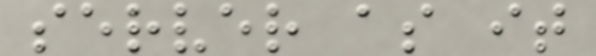server as it
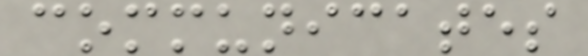communicates
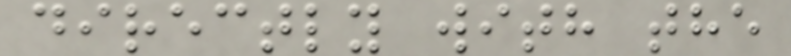directly with the
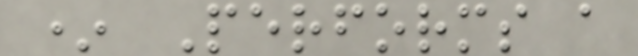* Performs a
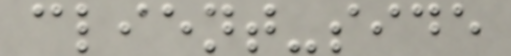client-side
